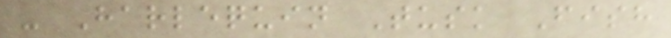- Harlequin Tusk Fish
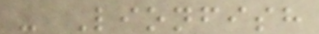- Lionfish
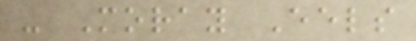- Moray Eels
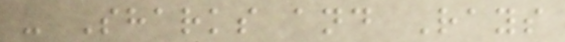- Sharks and Rays
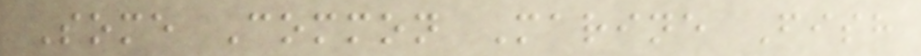Some Common Marine Fish
